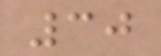30
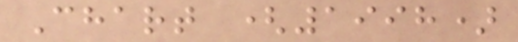Chart (1998)
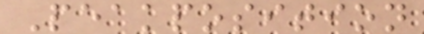Peakposition
